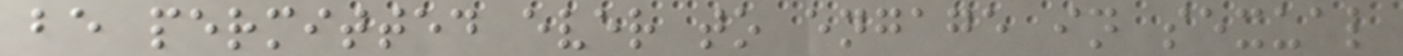be permitted ever to engage in sexual
